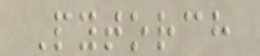Pytorch
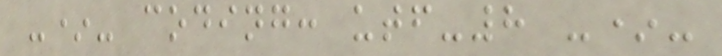-*- coding: utf-8 -*-
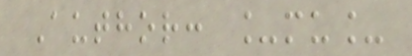Author: _mu_
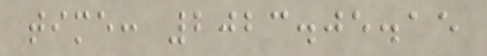time: 2023.05.15
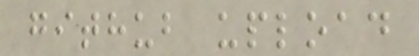github upload
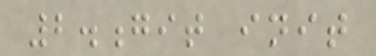2.git init
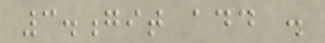3.git add .
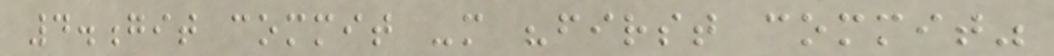4.git commit -m "first commit"
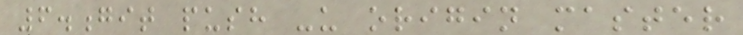6.git push -u origin master
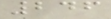246
